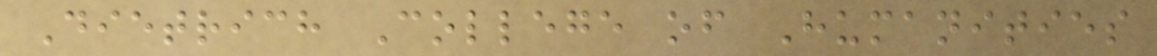Dietrich College of Humanities
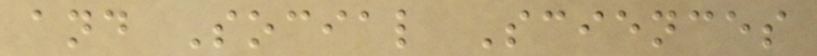and Social Sciences
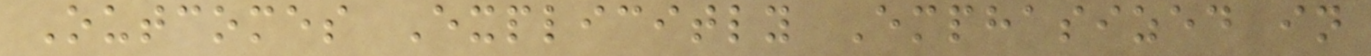Outcomes Explicitly Emphasized in
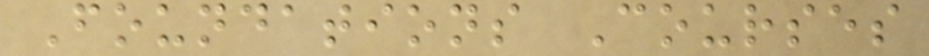Foundations Courses
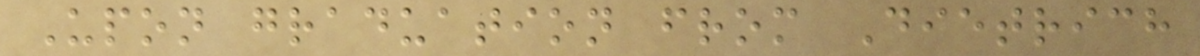Upon graduation from Dietrich
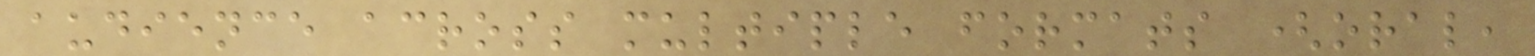audience across multiple formats (oral,
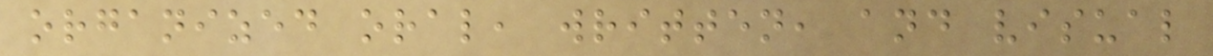organized oral, written, and visual
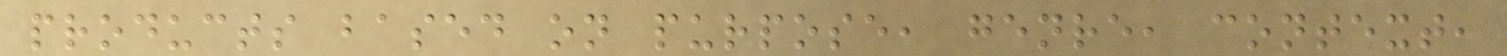products based on purpose, genre, context,
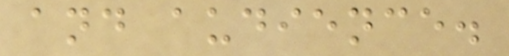and audience.
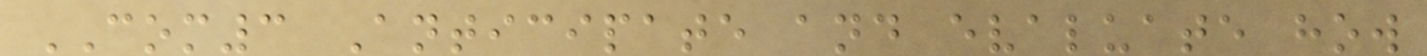COM3 Anticipate and evaluate how
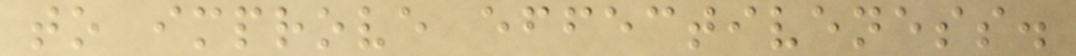to improve effectiveness.
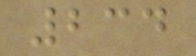234
